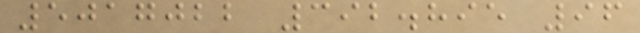5017022 392.895 96
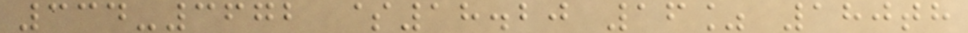334-3672 $18.20 16% 180th
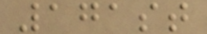171st
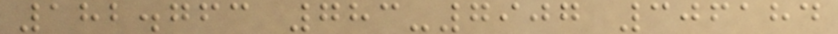182.763 783-7907 306184
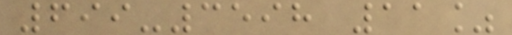699-3598 11%
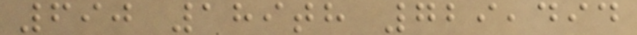690 189th 729,494
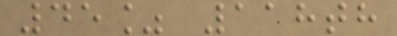45% 118th
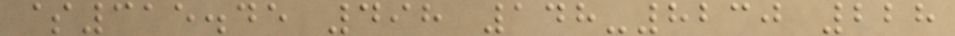$315.45 498 148-8230 228
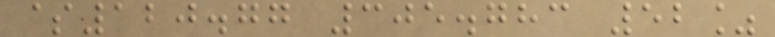$120.77 305.783 52%
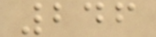246
